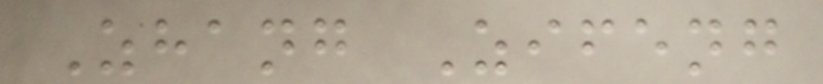Zhang Zifeng
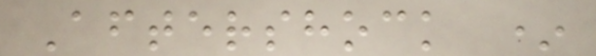Aftershock *
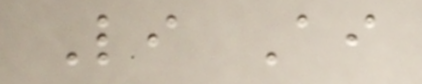Li Ai
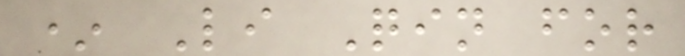* Li Qin for
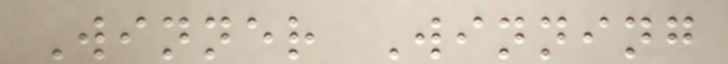Winner Winning
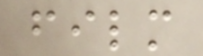film
